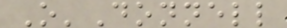O'Donnell
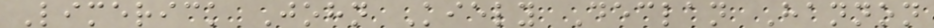Limerick John Kiely Declan Hannon
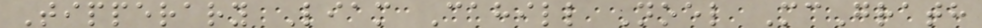Tipperary Liam Cahill Noel McGrath
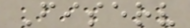Fiserv
